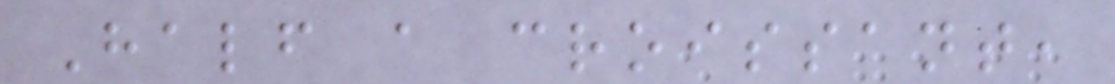Half a croissant,
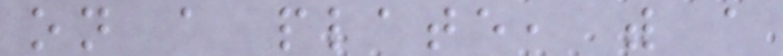on a plate, with a
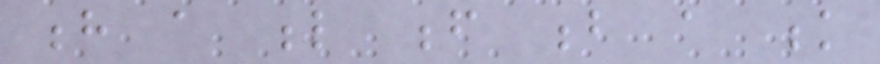h a l f b a k
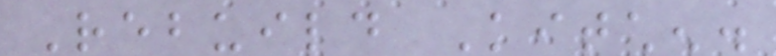Rebuild Kitchen.
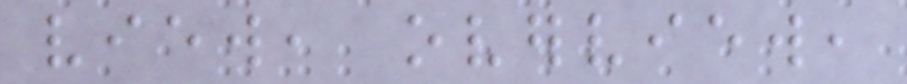view, overview,
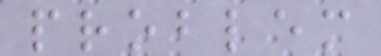problem
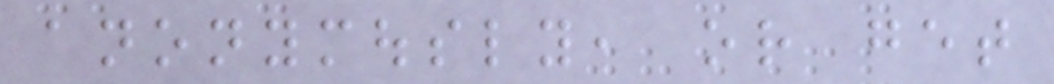anonymously, or get
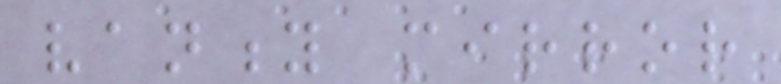vanity mirror
